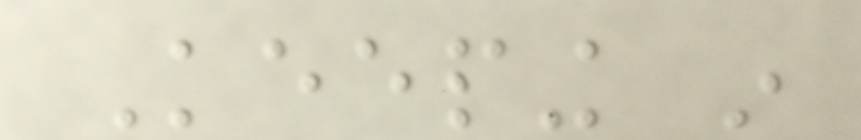Keeping in
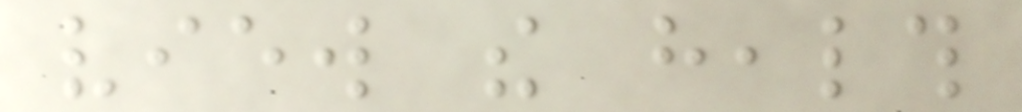view the health
